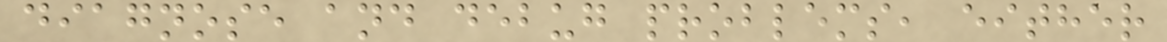diagnose and debug problems, either
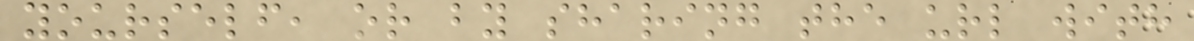yourself, or by sharing the url with
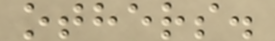others.
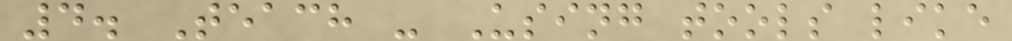4. Teach - Using tools like
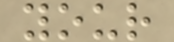your
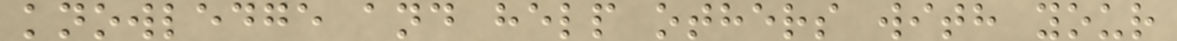knowledge and help others with your
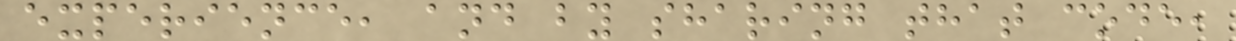experience, and by sharing that code,
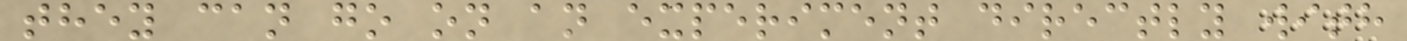they can go on an experiment directly with
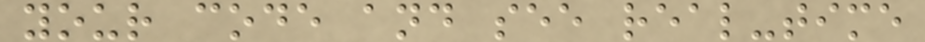your code and see real-time
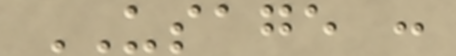USAGE :
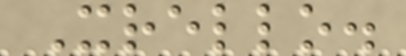Xrello.
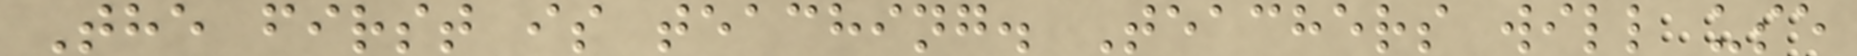The first is teaching. Teachers will use
